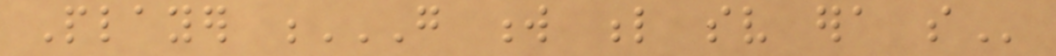Player G W L SV ERA SO
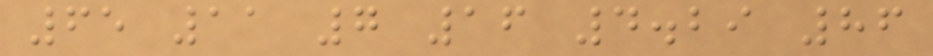65 11 7 16 4.29 86
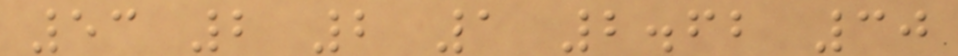53 2 2 1 2.62 30
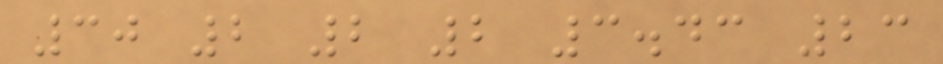30 2 2 2 3.43 23
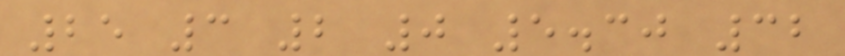25 3 2 0 5.30 32
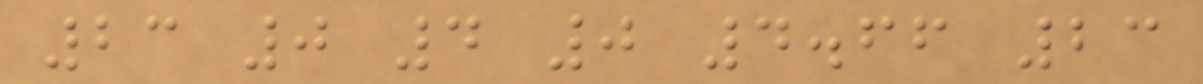23 0 4 0 4.66 23
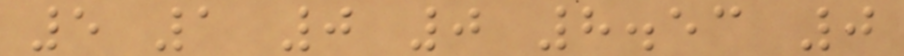5 1 0 0 8.53 0
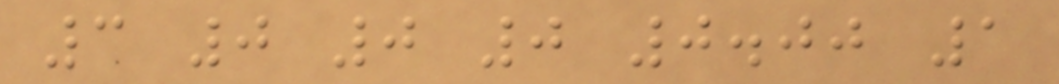3 0 0 0 0.00 1
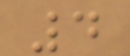4
